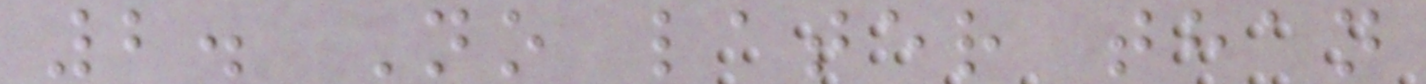2. No later than
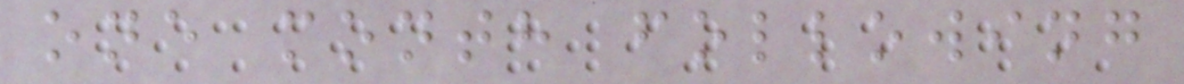one month following
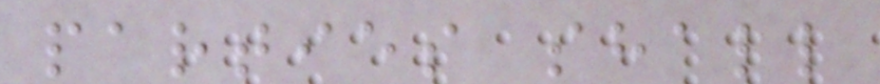parties shall
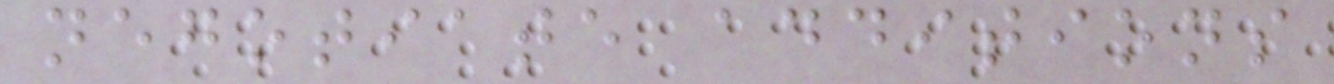negotiate additions
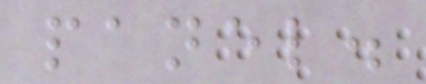panel.
